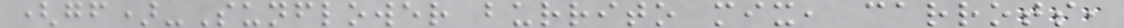(gf)-Sunflower burrito mix, carrots,
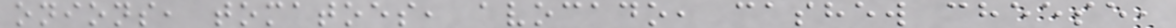onions, tomatoes, avocado, cashew cheese,
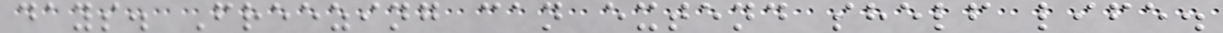days. Freezing can extend shelf life.
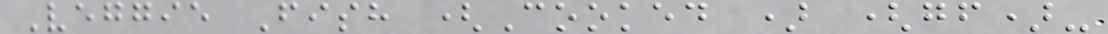Veggie Fish (Cooked ) (gf)-
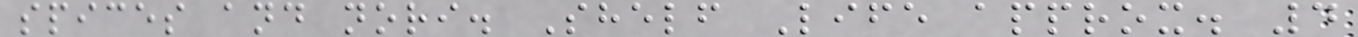spices and nori. Shelf Life approx. 4
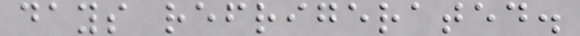days refrigerated.
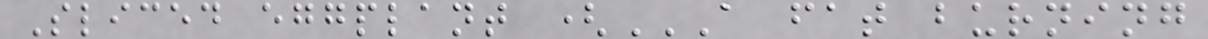Sliced eggplant (A FAT BURNING
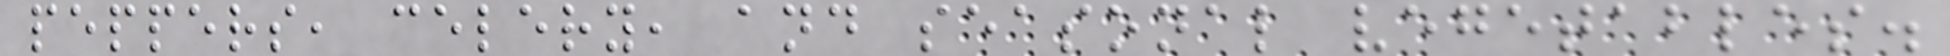peppers, celery, and seasonal vegetables.
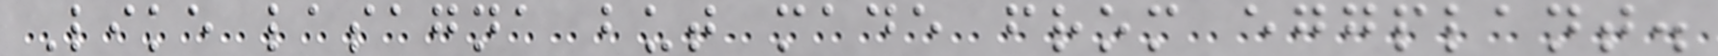Like lasagna but made from eggplant.
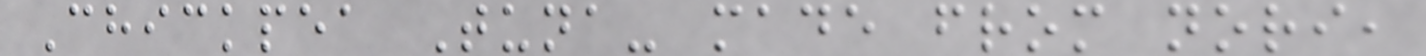Chickpea Tuna- made from nori,
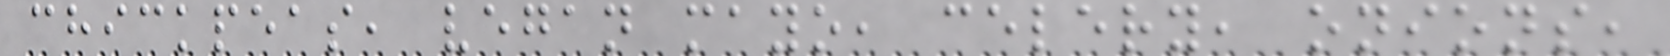chickpeas, vegan mayo, celery, onions,
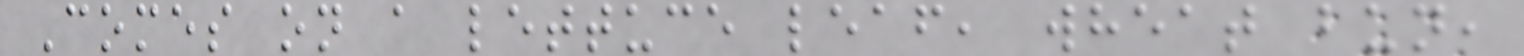Comes on a lettuce leaf, wheat bun,
